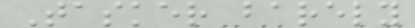Tasker barely
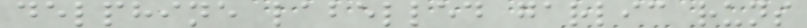delphine labelled garlic runs
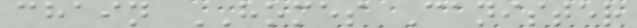chain HOMES Canister
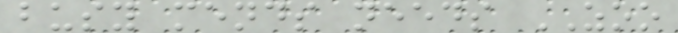busy mends needs ZOO
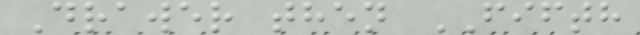Drawer then FIFTH
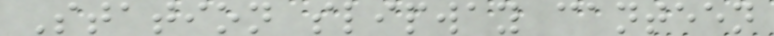Station slipway canteen
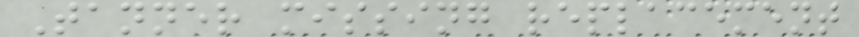Tanner missing replacement
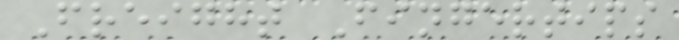Freight Fingertips
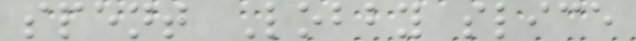spent Lobby slice
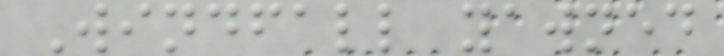Windfall yawned
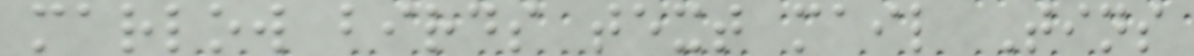marlow birds text mail Tins
